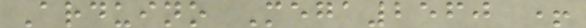Arduino Mega2560 +
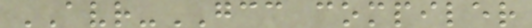AVR-GCC compiler
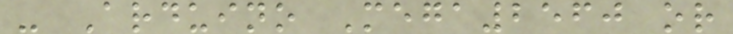- Arduino Mega2560 or
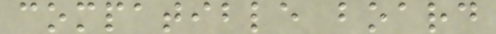compatible board
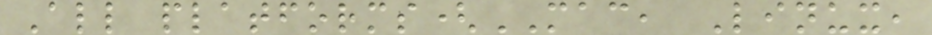All platforms(MAC, Linux,
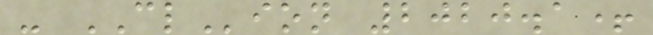- CLion 2020.1+
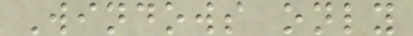Windows only
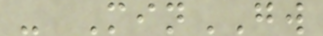- MinGW
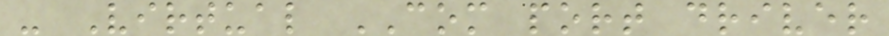- Virtual COM port driver
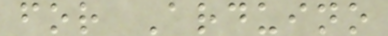for Arduino
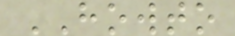HOWTO
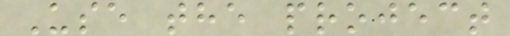Use the project
